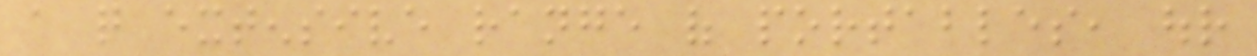a quite extensive range of portables, our
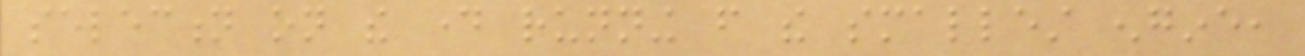selection on the day running from the smallest engine,
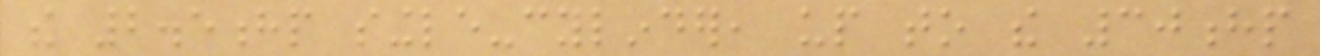the 2.5hp single-cylinder, up to the 30hp
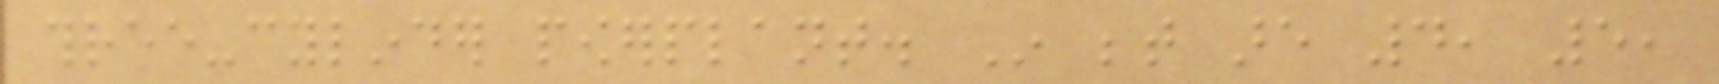three-cylinder powerplant. In between are 4, 5,
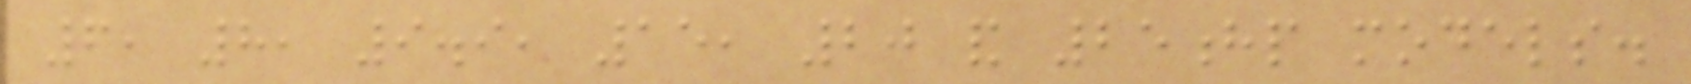6, 8, 9.9, 15, 20 and 25hp models.
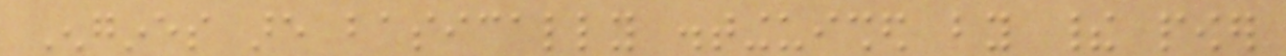Engines are basically distinguished by their power
